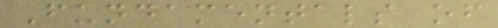Fundamentals of
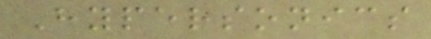Hypersonics
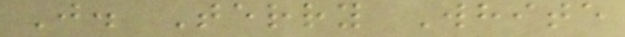J. Terry White
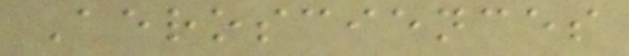Aerosciences
